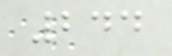244
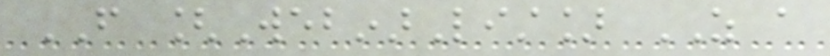FROM [WebinarList] AS a
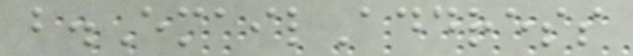b.EmailAddress
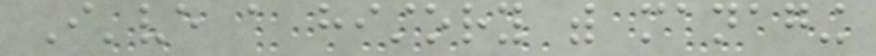I've a history with managing
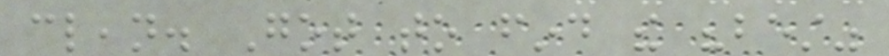clean. Got to find the "best"
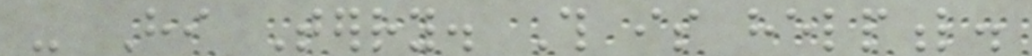- Hi Terry. This is helpful.
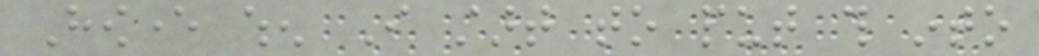However when I start to put this into
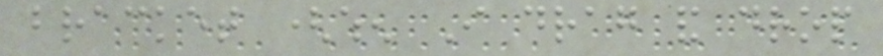bracket (when I drag and drop
